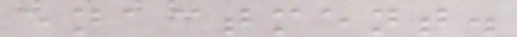enactment.
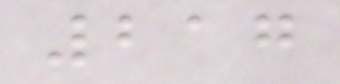217
